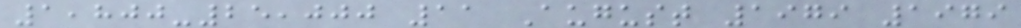1,800-25,000 11 August 1979 1979
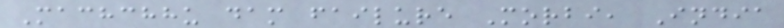Machchhu dam failure Morbi, India
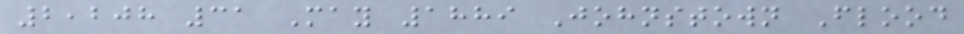2,208 31 May 1889 Johnstown Flood
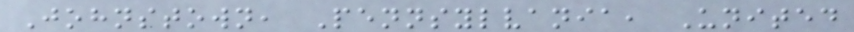Johnstown, Pennsylvania, United
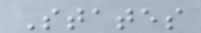States
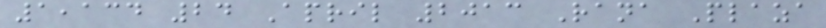1,134 24 April 2013 Rana Plaza
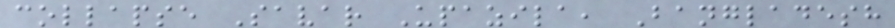collapse Savar Upazila, Bangladesh
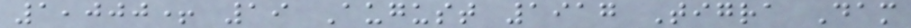1,000+ 19 August 1917 Tigra Dam
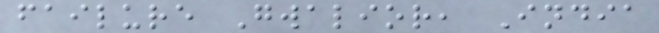failure Gwalior, India
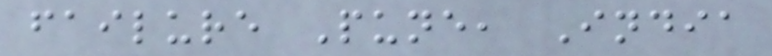failure Pune, India
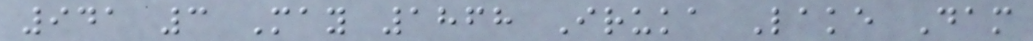941 3 May 1868 Iruka Lake Dam
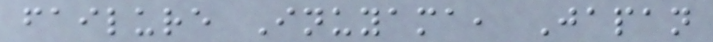failure Inuyama, Japan
